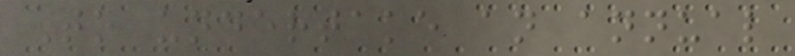To undertake an annual
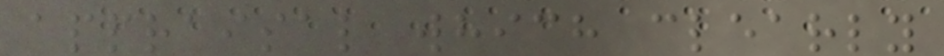appraisal which clearly
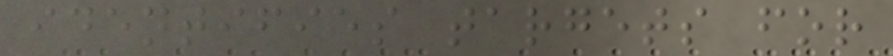identifies targets for
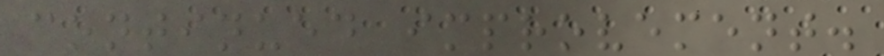continued improvement.
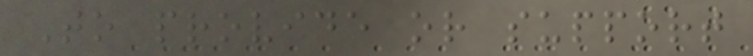To provide or support
